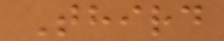Third
